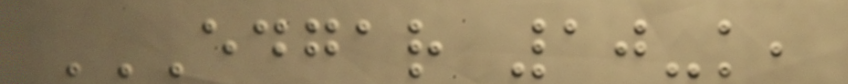EDGAR 10-K,
